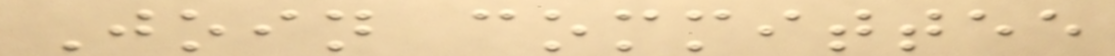Join committee
